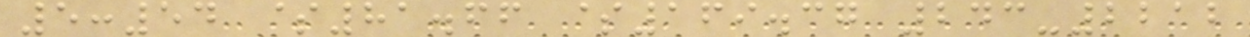5:54 $81.66 $169.37 243-2212
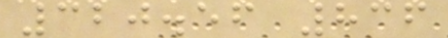320.56 836
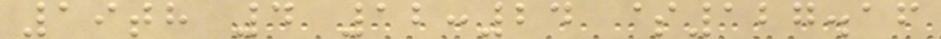19th 4 12:24 $127.16
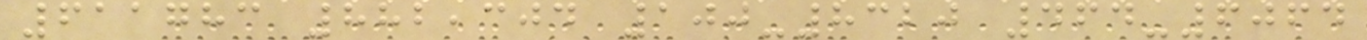611783 882,304 100-8320 464-6064
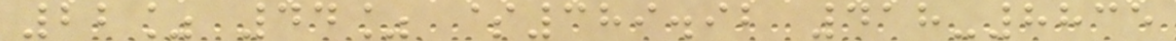22% 44% $389.92 418-8835
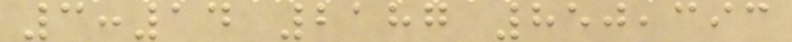3:14 2187 850,393
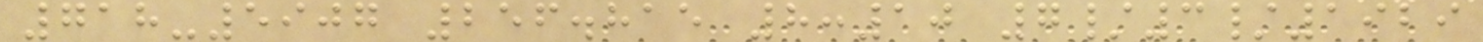718-5907 256.815 8:10 7/3/1929
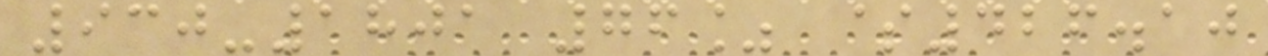930-1801 76% $426.10
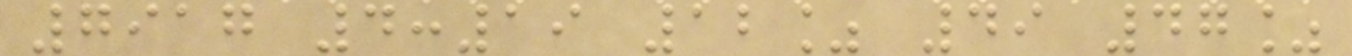7917 4:19 12% 49 47%
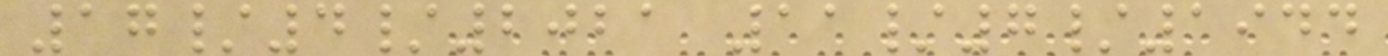17/4/2021 11/7/1944
